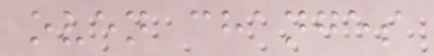oven changes
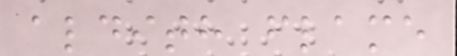aldith flame
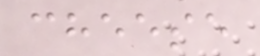cheese
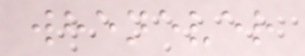whenever
